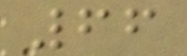66
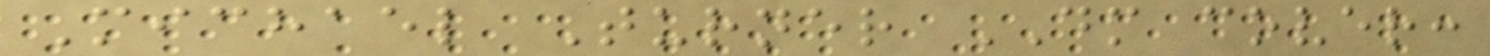Michael Turner DM cover:
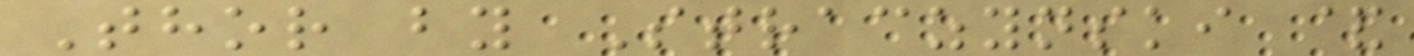Thor by Straczynski &
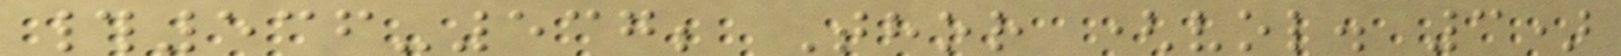#536-537; Thor (vol. 3)
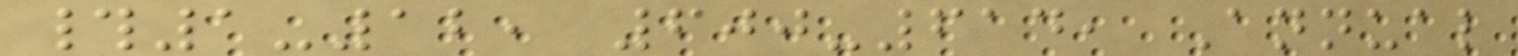#1-12, 600-614, Annual
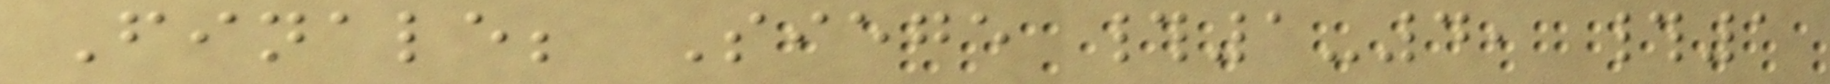Finale; Siege #1-4, #1
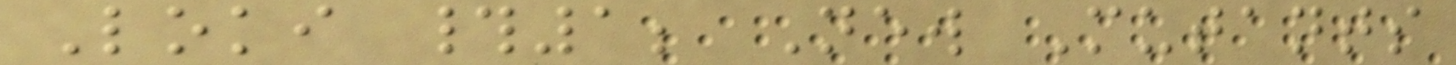Loki #1; New Mutants
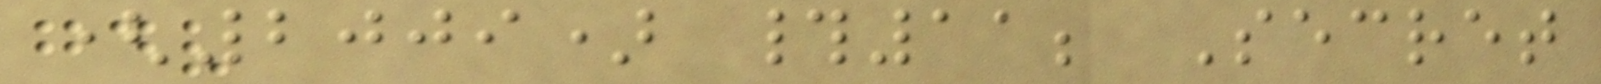(2009) #11; Secret
